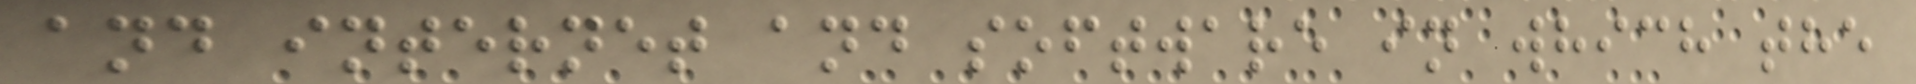and internet and software in which the
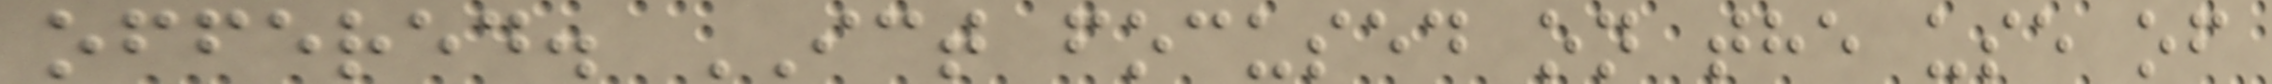offered. ICT focused on the use of
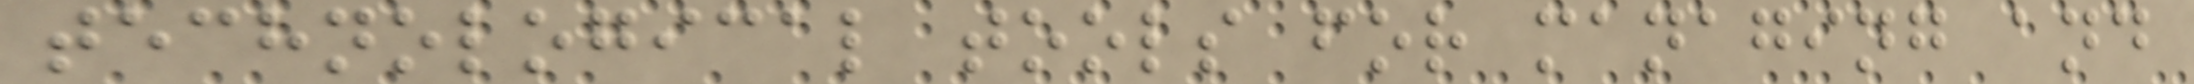technological tools for managing and
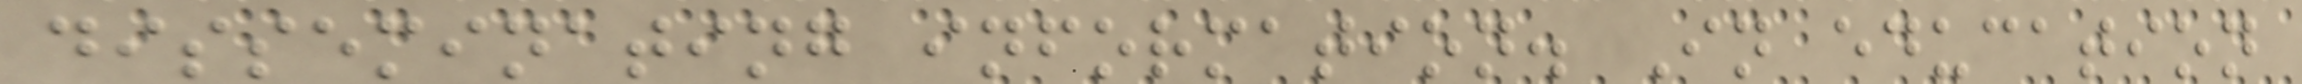disseminating information. In education
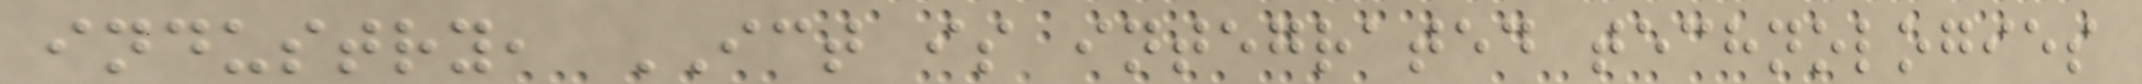industry, ICT is integrated technologies
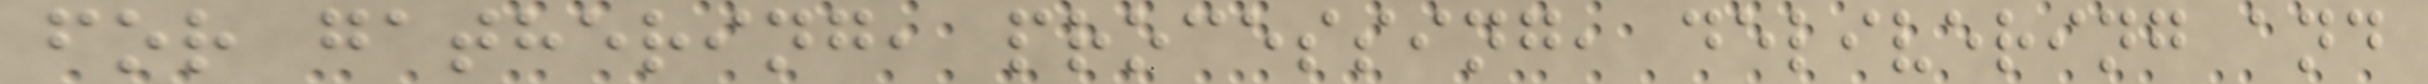for gathering, processing, delivering and
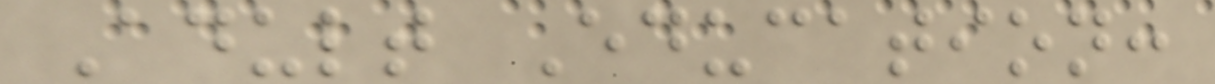Adult Education:
